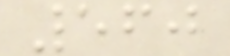560
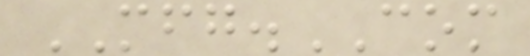MFG.COM
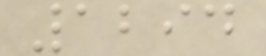1294
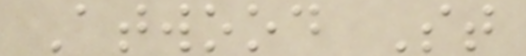Atwood St
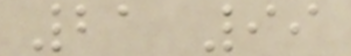21 99
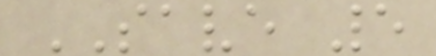SAVE 5
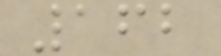162
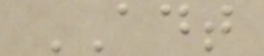ADT
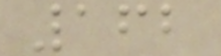162
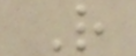R
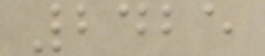2425
